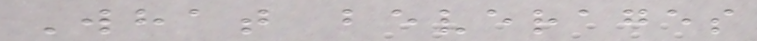What beverages
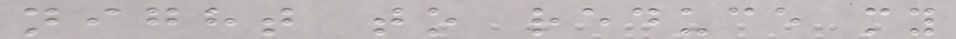night to reduce my
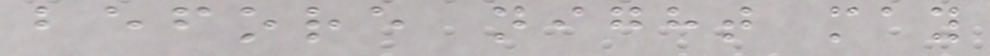before night may
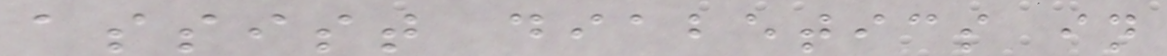assist diabetics in
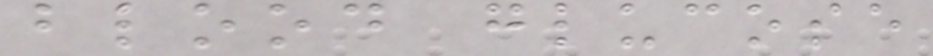blood glucose
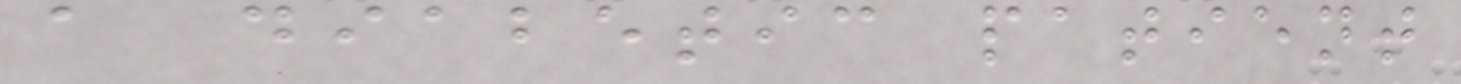a diabetic patient
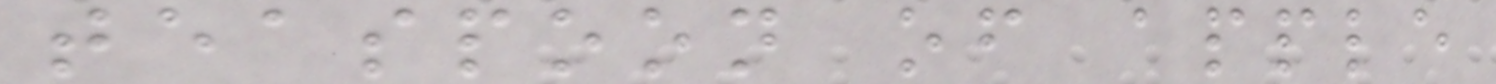teaspoon of apple
